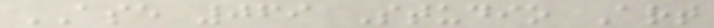ASE 069 Studio Art
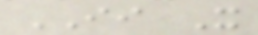II X
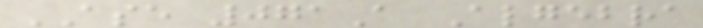ASE 071A Algebra
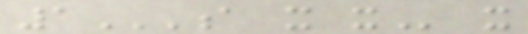1A X X x
